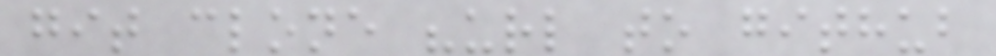git clone "url to github
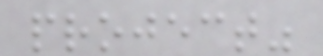project"
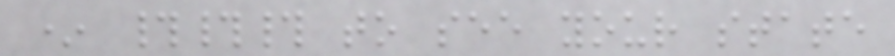* ### to see your state
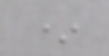*
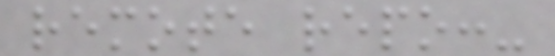remote repo:-
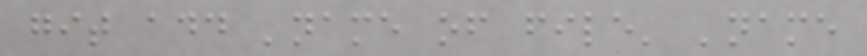git add 'name of file' 'name
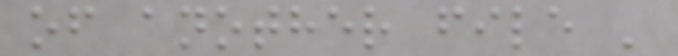of another file '
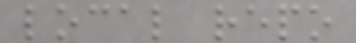local repo
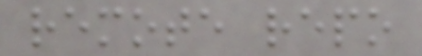remote repo
